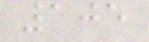105
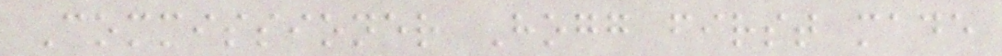Commissioner Hogg first made
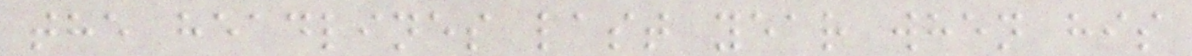the headlines last year when his
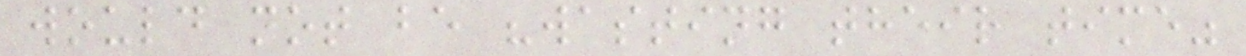would not be "wasting their time"
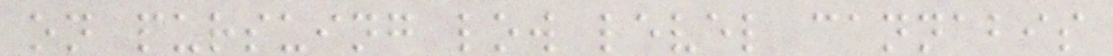on pursuing low level cannabis
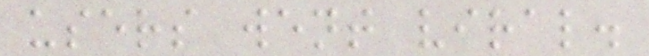users went viral.
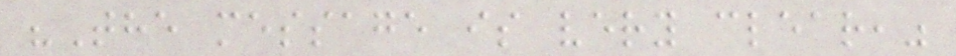"The message is very clear,"
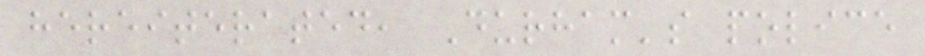hereiterated, Durham's police
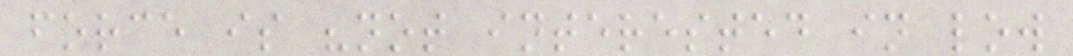force is "not interested in low
